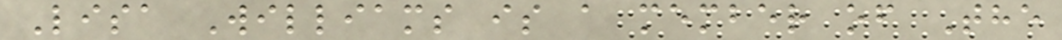Lisa Williams is a member of The
